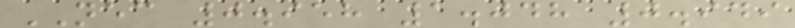NEC 0.958 1.048 0.949
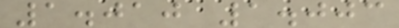1.010 1.003
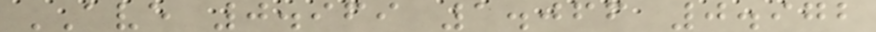AVE 0.969 1.066 0.972
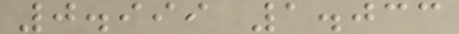0.999 1.033
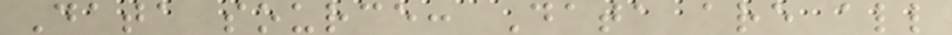Data source: Data are all
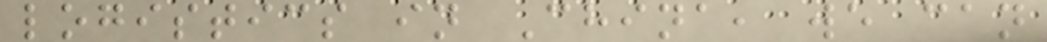logistics in China, we can
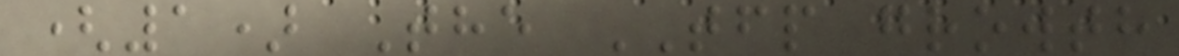(1) The TFP growth
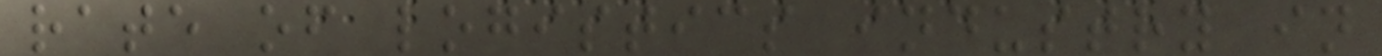rate of logistics industry in
